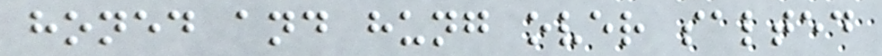honed and hung over salted
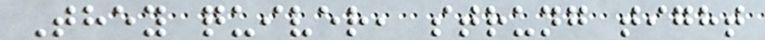They quiver, strung tight
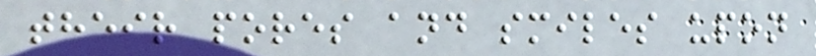their pores and smiles upon
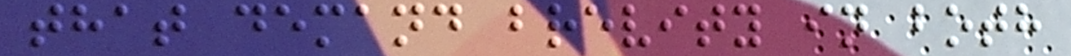that demand brevity in both
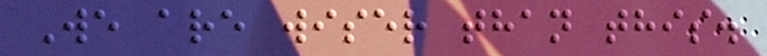We are wiser than this.
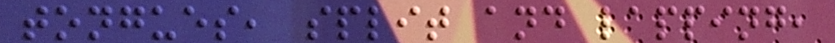tongues, split and lapping,
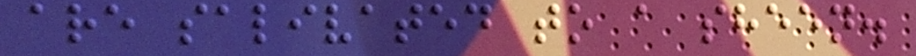are salivated to a sheen.
